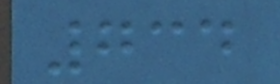734
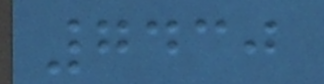7430
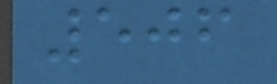506
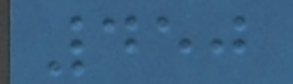450
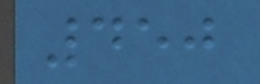450
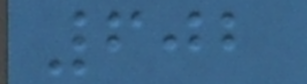602
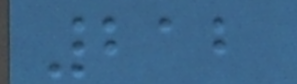212
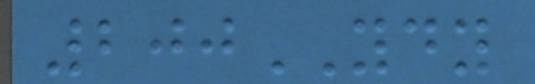200YDY
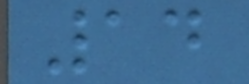14
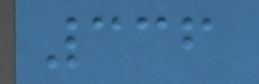336
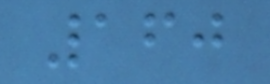160
